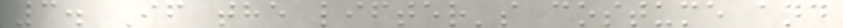3. If the lifter's costume and
